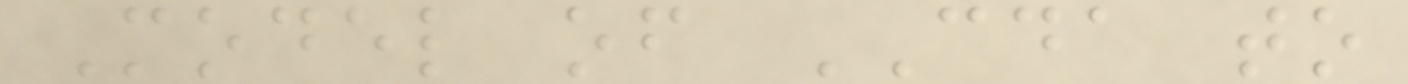Model of CDA to
